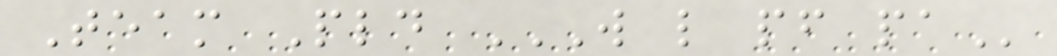Team Pld W L PF PA
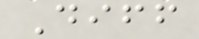Diff
